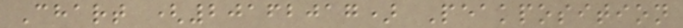Chart (20162017) Peakposition
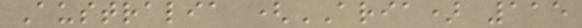Australia (ARIA) 115
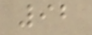92
